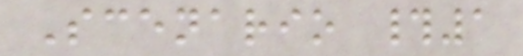Scenario #1
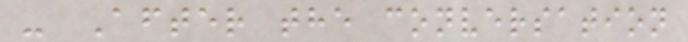- After the conversation
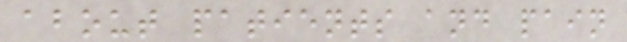about patients and pain
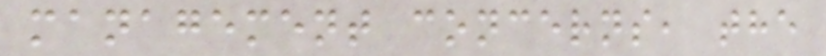management concerns, the
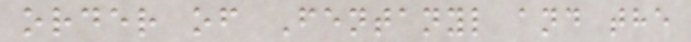order of Fentanyl and the
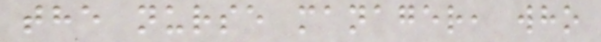the nurse manager, who
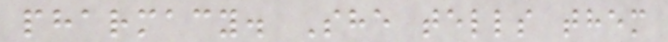pharmacy. She tells them
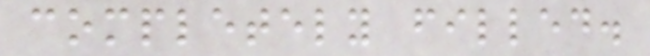completely filled.
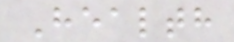Health
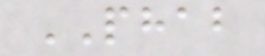PHAB
